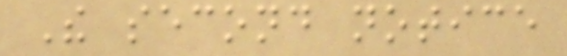The second notice
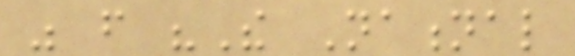was from "The National
